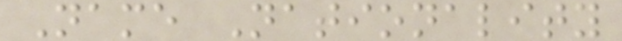Name Nationality
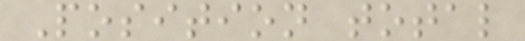Position total
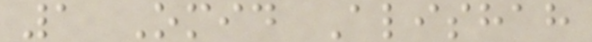1 Omid Alishah
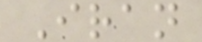Iran
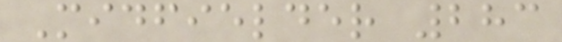Midfielder 283
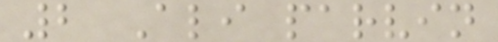2 Ali parvin
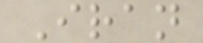Iran
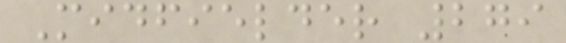Midfielder 279
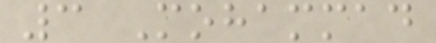3 Mohammad
